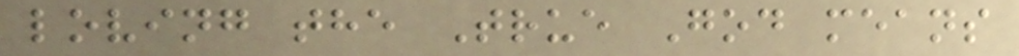loving the True God means
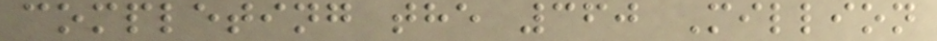completing the 360 Million
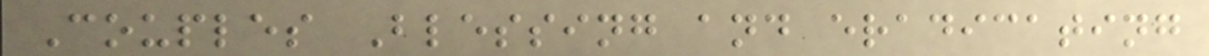Couples Blessing and eradicating
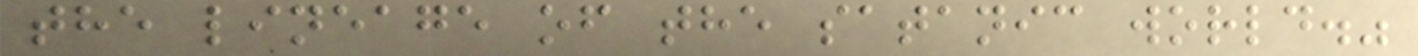the lineage of the satanic world."
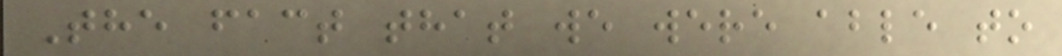The fact that we were able to
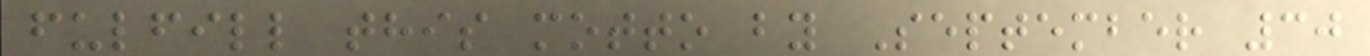fulfill this motto by September 30
